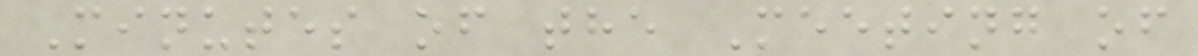Minutes of the Meeting of
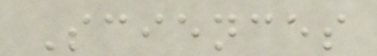Sciences
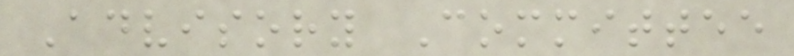Advisory Committee
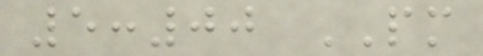5:00 PM
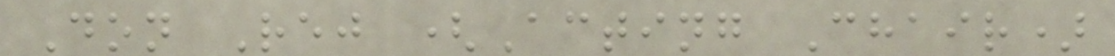Don Rej (Acting Chair)
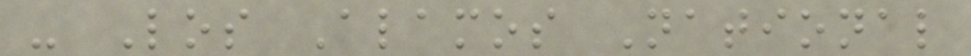- Los Alamos National
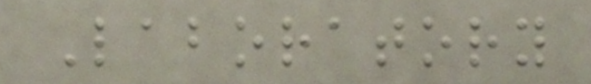Laboratory
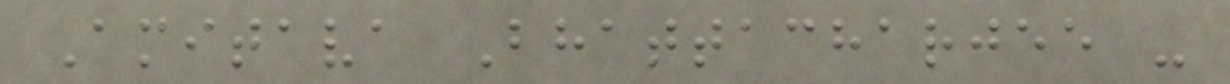Amitava Bhattacharjee -
